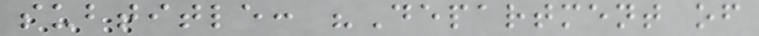subtitle: "Department of
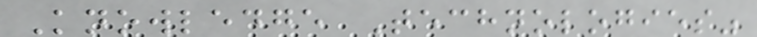Knowledge Technologies"
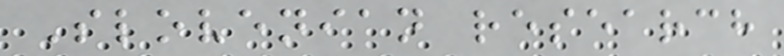Slovenian research
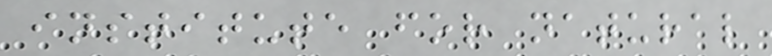institute for natural
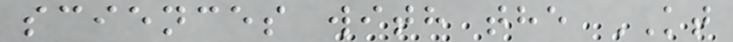sciences with the KT
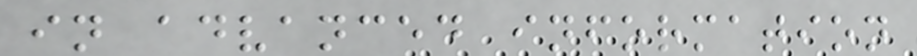in advanced information
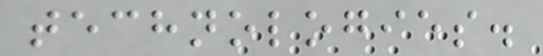technologies.
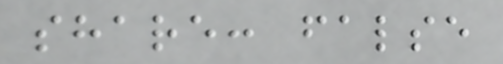share: false
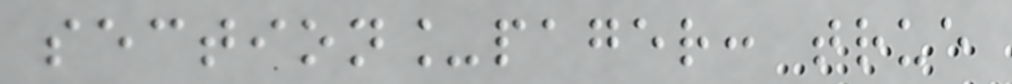section_pager: true
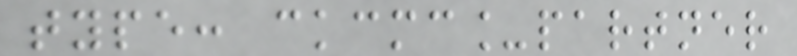type: ckcmc_partner
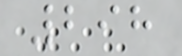298
